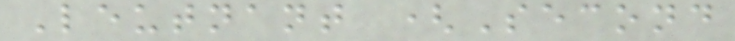Leutnant (Second
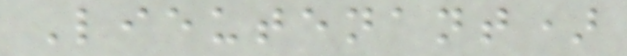Lieutenant)
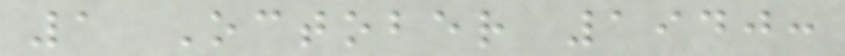1 October 1940:
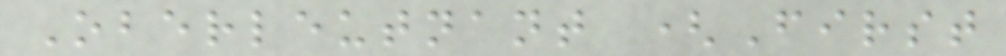Oberleutnant (First
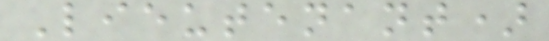Lieutenant)
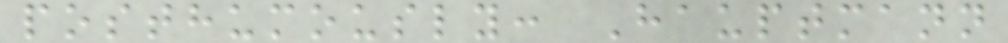posthumously: Hauptmann
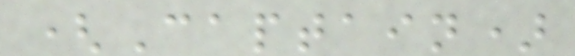(Captain)
